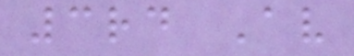3rd Av
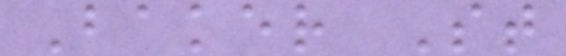Baker St
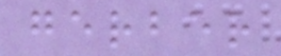gerber
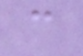c
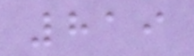819
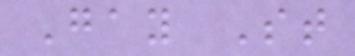Gay St
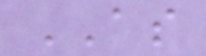AS
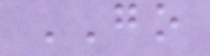GO
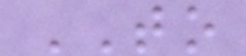TO
